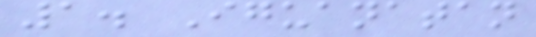1. Iguanatan
